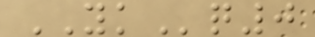YKq0
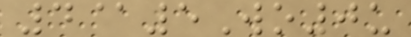4@5Wo0u
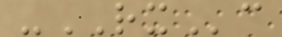-RXc
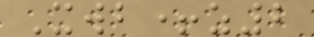Xwb+z2
